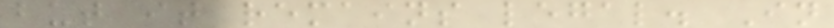but it remains legal. In
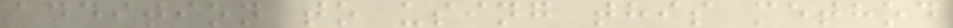addition to using this method
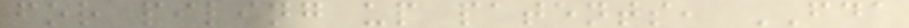for piling up patents, FDA
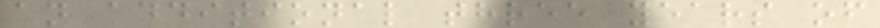an additional three years of
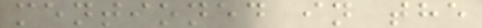mentioned in the
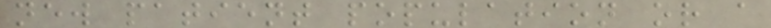new patient population or a
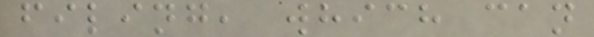filing, which can
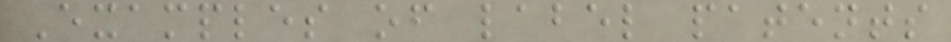Examples of label patents
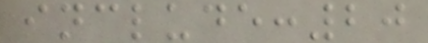include:20
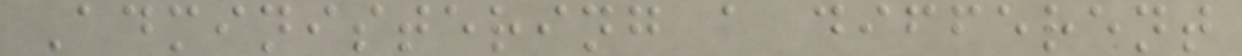Administering a different
